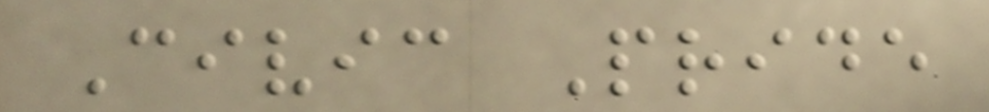Civic Pride
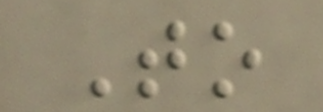To
